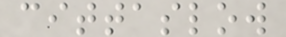cittaslow
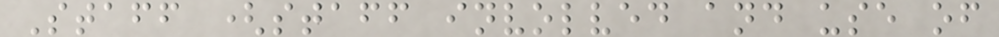Staff (staff involved and use of
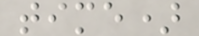time)
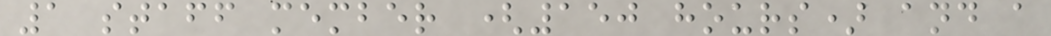1 staff member (150 hours) and a
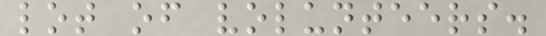lot of volunteers.
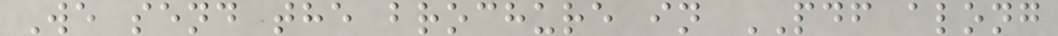We send the brochure in PDF along
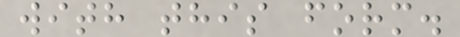with this form.
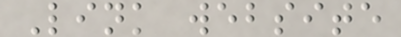Link website
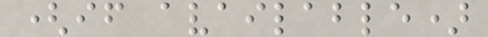(if available)
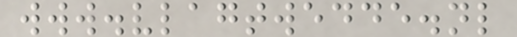www.vlagtwedde.nl
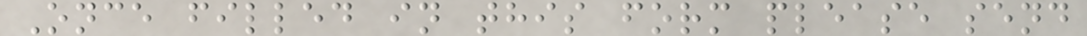Once filled in this form please send
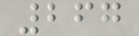267
